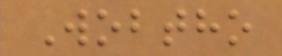Wobtho
